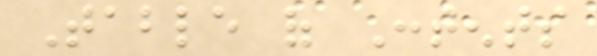Table of Contents
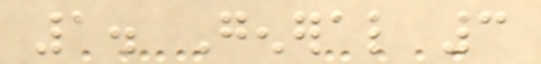1. General 3
